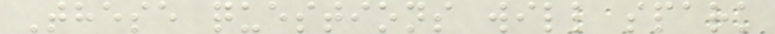These questions will spark
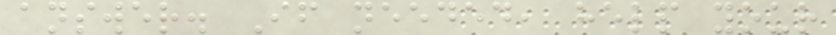answer. If needed, help your
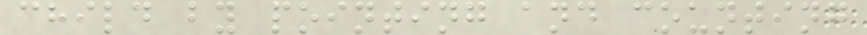child by pointing and counting
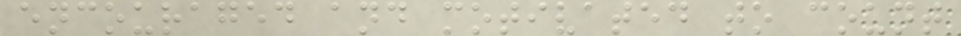encouraged and motivated to count
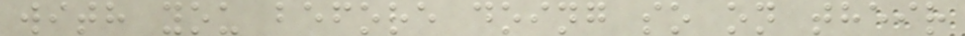with you before doing so on their
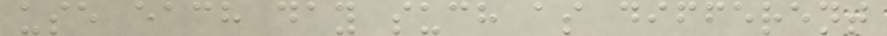use each day such as different
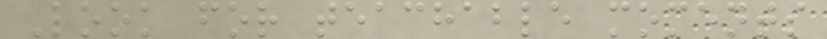Look for teachable moments
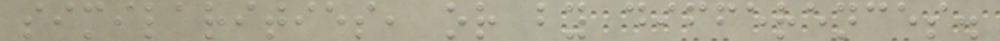similarities, or by differences.
